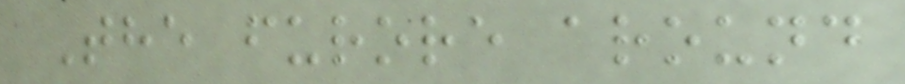The furore around
